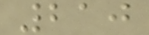210
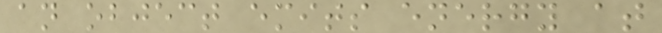an object emits energy at
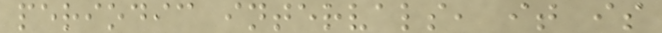periodic intervals, it is
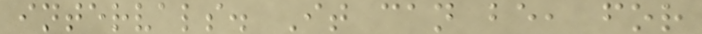intervals. It can be, for
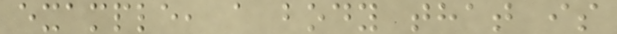example, a body that is
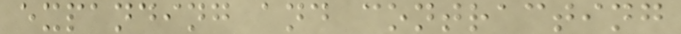expanding and contracting
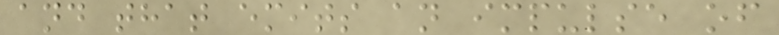and that emits an impulse of
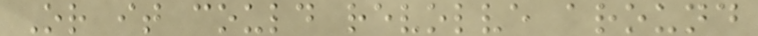Or it could revolve around
